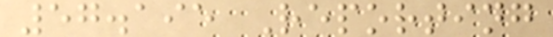57.195 Reporting
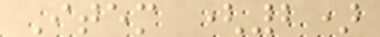Item (2)
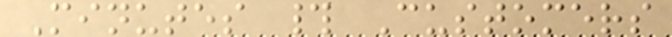Minutes # Customers
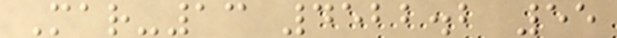Mar-13 4522.2 55
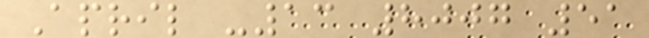April -13 8007 51
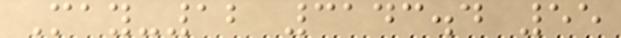May-12 3143.4 55
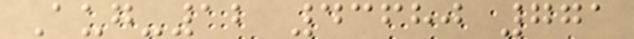Aug-12 43680 771
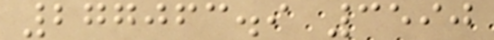277063.9 3590
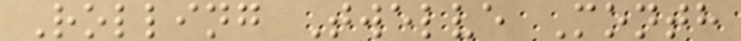Rolling Twelve Month
